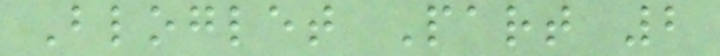Bloglet Part 2
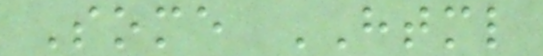Some HTML
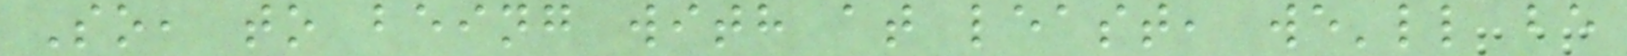So, to being with at least, we'll be
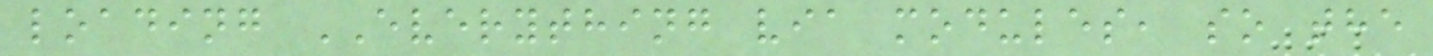loading EVERYTHING via modules, so the
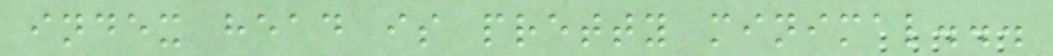index head is pretty minimal...
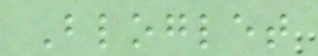Bloglet
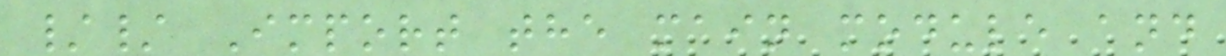// Import the main module and
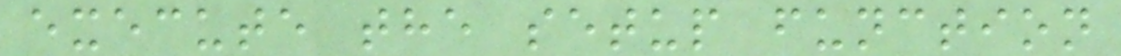execute the setup function
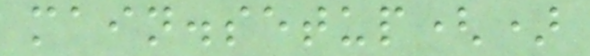main.setup()
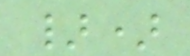})
